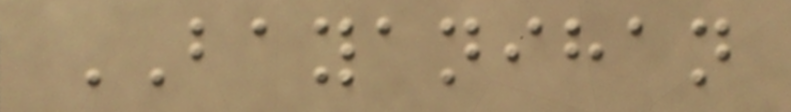BAYANIHAN
